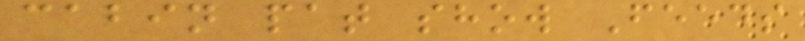cabin pat show Feeds
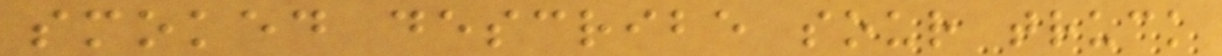smoked describe sour truck
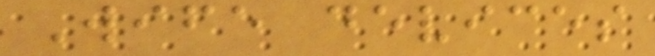Wife devices
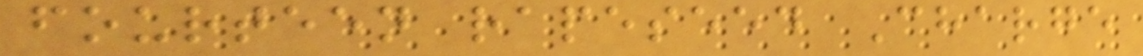fourteen rapeseed Charge
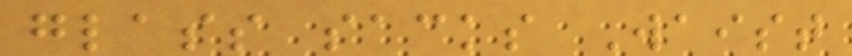glass sacks Waist
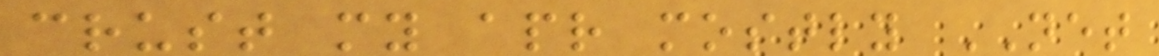crust my apr mostly NET
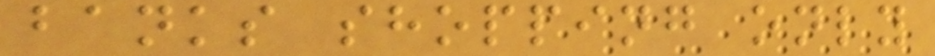banks shopping only
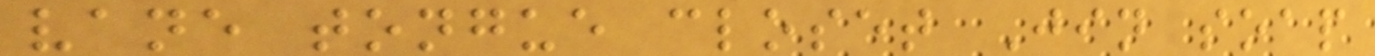vane tongue closet Jin soap
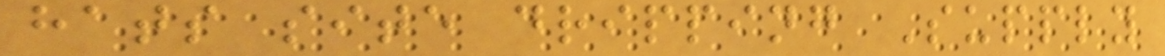hats site dripping Supply
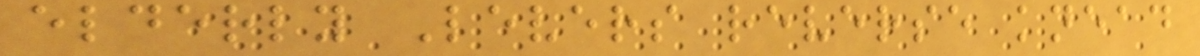elderly Levers reverse knead
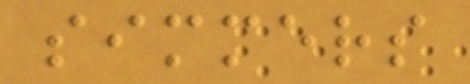simmers
